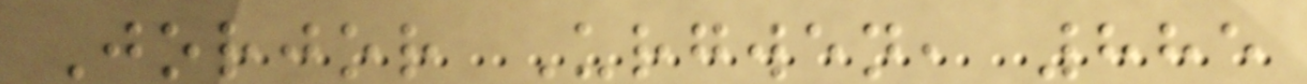Jorjor Urgwen, 885
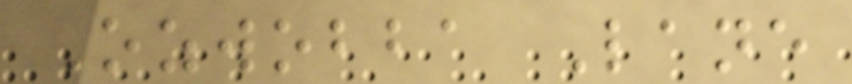Ozwobba Lane
